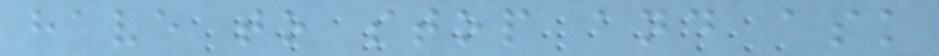have to stop and ask
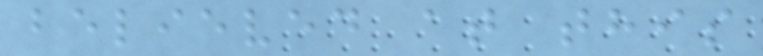believed at this
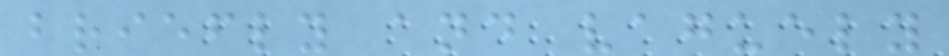briefly and vaguely
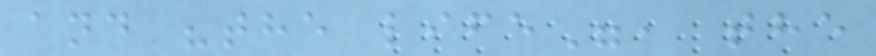and "the life", the
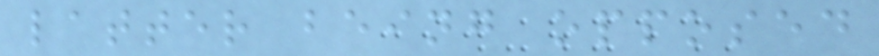latter being opposed
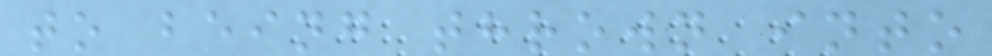to being thrown into
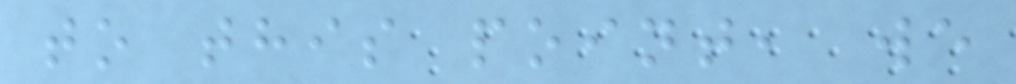to this point, we
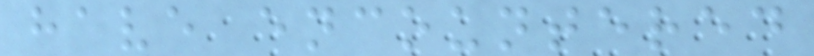have encountered
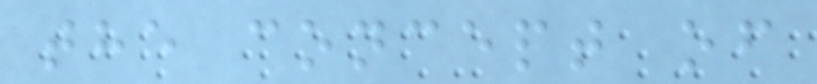the concept of
